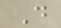D
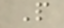P
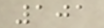101
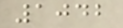1042
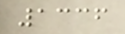1336
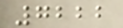7222
